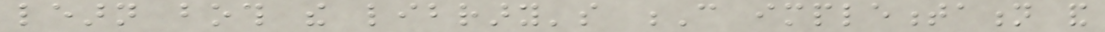learn both the library's C implementation and
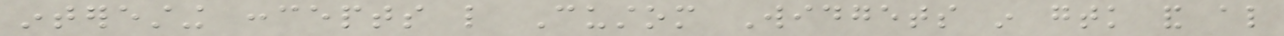interesting concepts like Custom Widgets in gtk and also
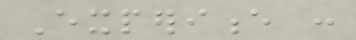Experience :
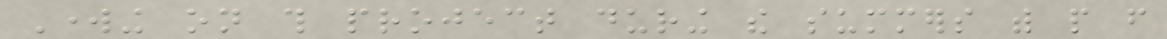Working on this project during the summers with people from
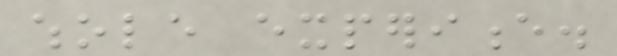whole experience.
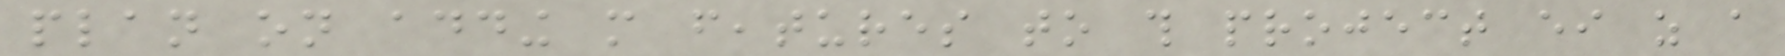plan on adding more features to this project either as a
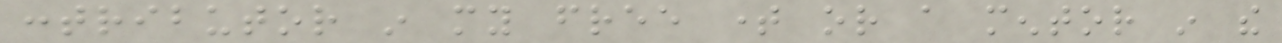contributor in my free time or a mentor in the
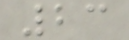23
